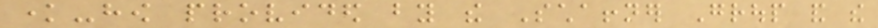know-how provided by the Schaffner Group and the
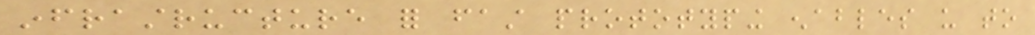infrastructure for fast prototyping enables us to
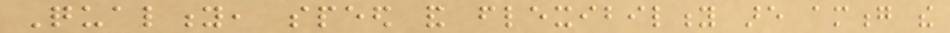Quality, speed and flexibility are among the
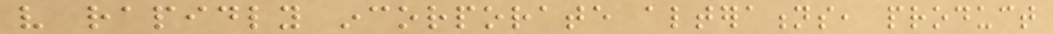very rapidly incorporate alterations, product
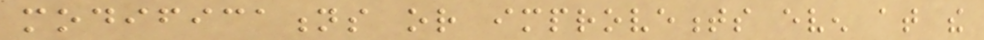modifications or improvements even at the
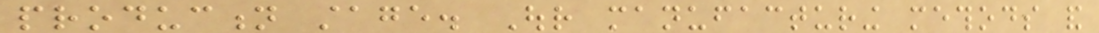production stage. Our manufacturing methods and
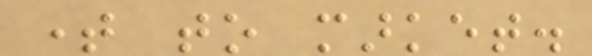time to market.
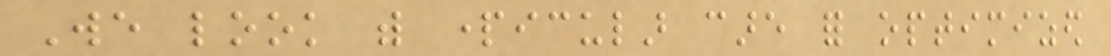We look with particular care for optimized
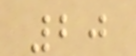20
